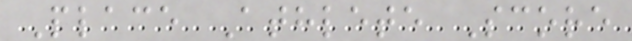Place Athlete Score
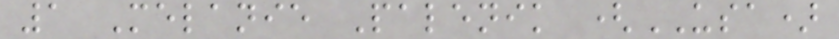1 Melanie Palenik (USA)
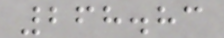268.83
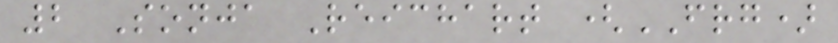2 Sonja Reichart (FRG)
